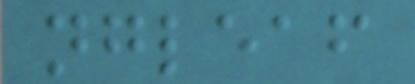ngleaf
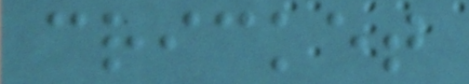cricket
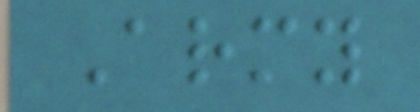Army
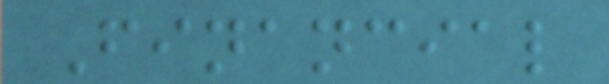Financial
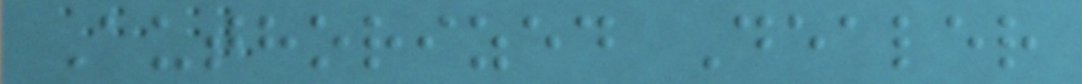Authorized Dealer
